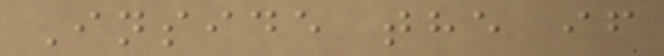Inside the if
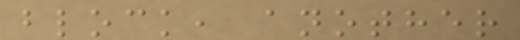block, another
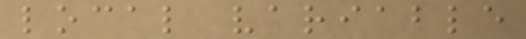local variable
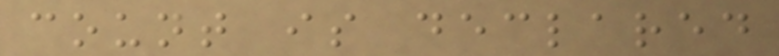count is declared
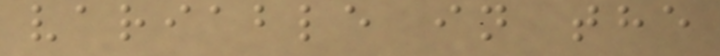variable in the
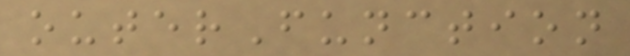outerFunction
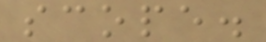scope.
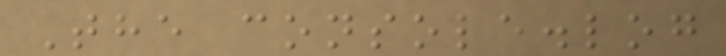The console.log
